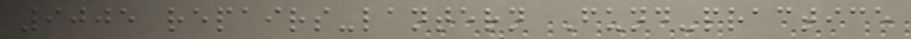9005 repairs-lantern Fund-practice
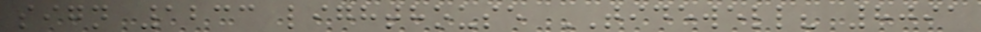sign 1233 lighthouse TIDEWELL? 8091
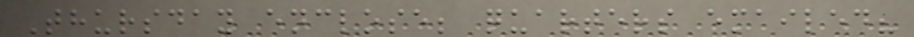Thursday enclose; quarters emailed?
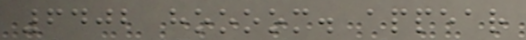6402 hoooom. appear
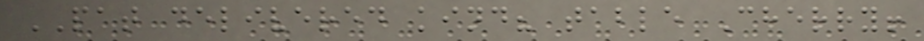PAT delivered kind? table Cherry!
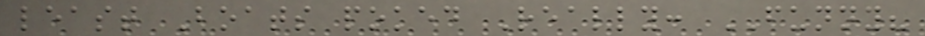least Boats poked Really: FUNNY?
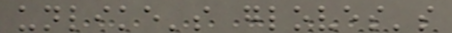unlike's gloves's
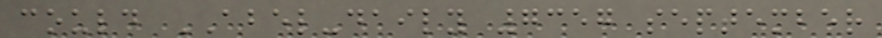could ABEL-daily 7357 september
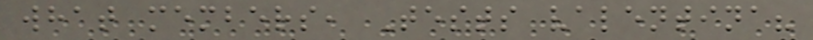what members, Tests valentina?
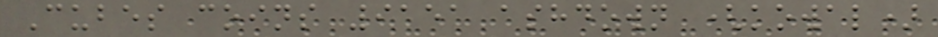Cubes coins 9151 ashdown (kowal)
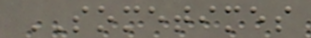SOMETIMES
